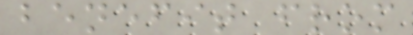benefit from
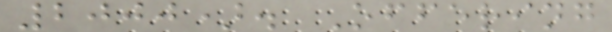2000). Offering
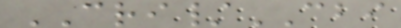CRI/CBI
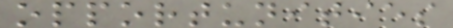opportunities
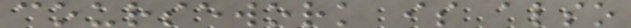coursework is also
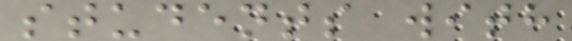students with
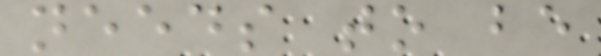needs to be
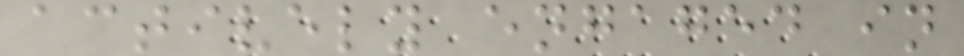actively engaged in
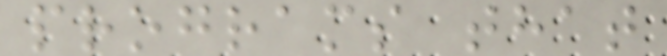programs that
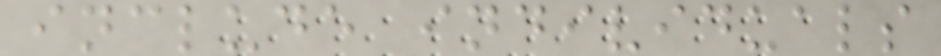include individuals
